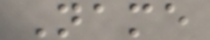Name
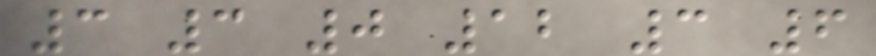3 3 0 12 3 6
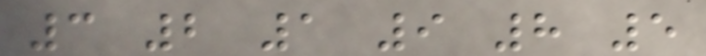3 2 1 9 8 5
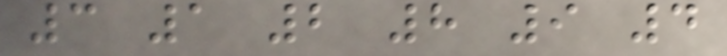3 1 2 8 9 4
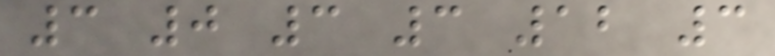3 0 3 3 12 3
